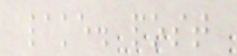lake. post
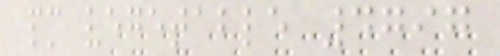pm vegetable 4797
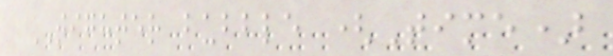TIGHTER bubble (Time)
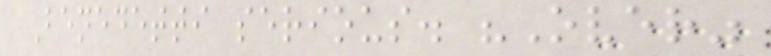Benedetti serious. "Over"
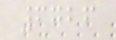6726
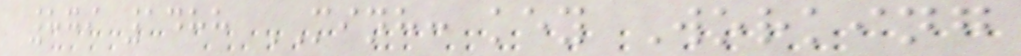879 1488 MINH: key Working
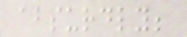absurdly;
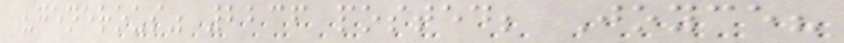"generous" 2236 posted; Joyce?
